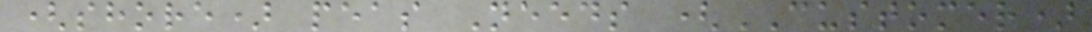(shore) peas Needs (CUSTOMER)
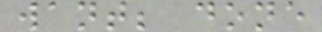want; done
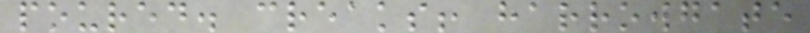poured. creaks! harrowgate
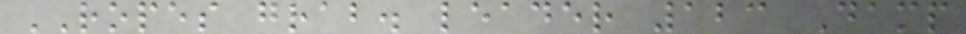ROPES grab. leader 123 Damp
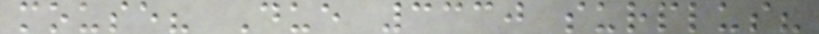mouse? Due 3330 surplus?
